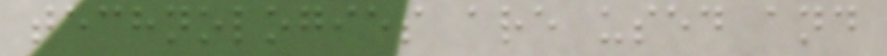technologies are used and
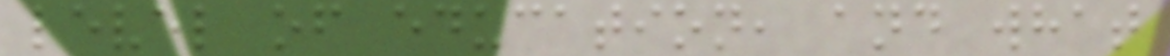level of education, and what
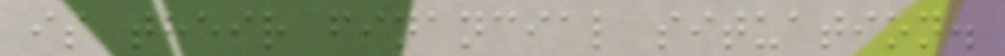is their financial situation.
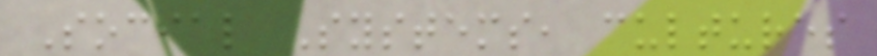Social Systems, cultures
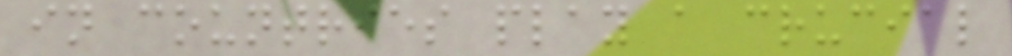in countries play a crucial
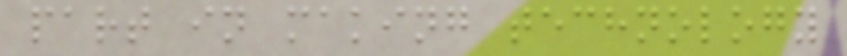part in making technology
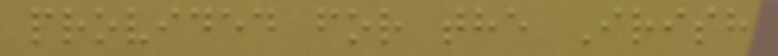provided for the Irish
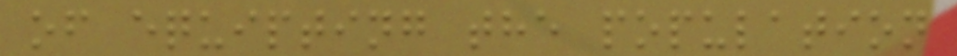of equipting the population
